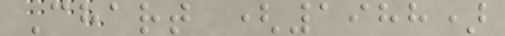Chart (1988)
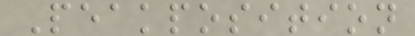Peakposition
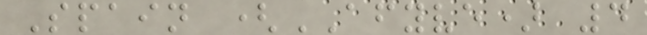Spain (AFYVE) 4
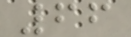66
